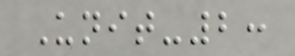Unit-2:
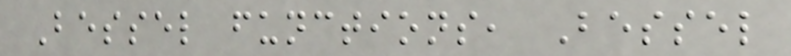Bessel functions, Bessel
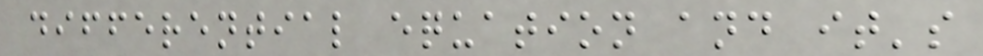differential equation and it's
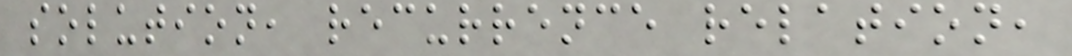solution, recurrence relation,
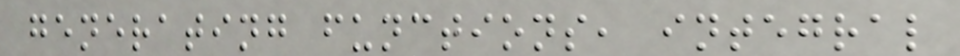generating functions, integral
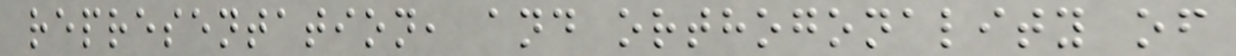representation, and orthogonality of
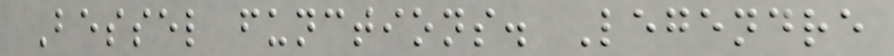Bessel functions. Legendre
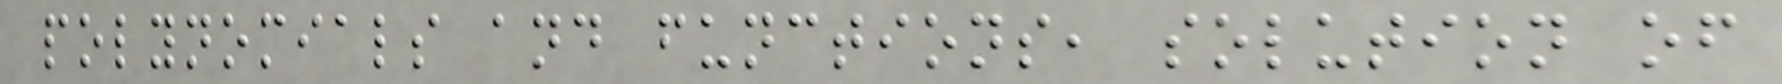polynomials and functions, solution of
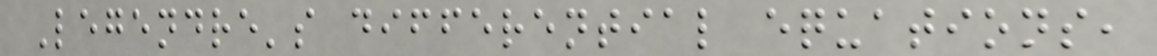Legendre's differential equations,
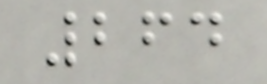264
